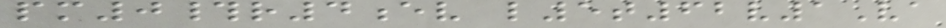pm0#r4ev l5t62v1Va
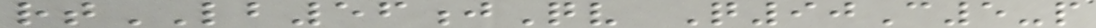rtLB56jQv Q90C5-p
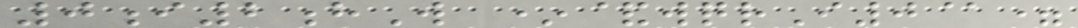0i2hW *&wqrI0@=
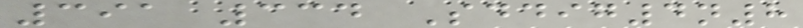391 334 Sddig4n8
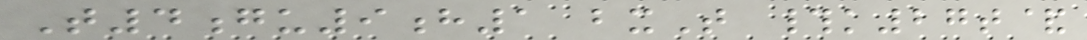T4gu9h1 bxT #k27t&
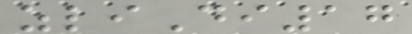zliDi17
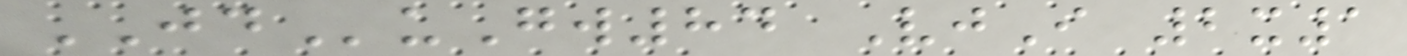JDuGw84 VjI 2x1
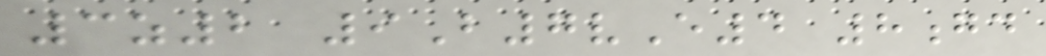3z2 9B7vE4 8gd
